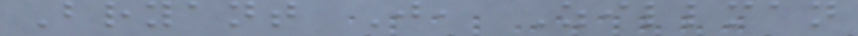Bryant J, Zillman
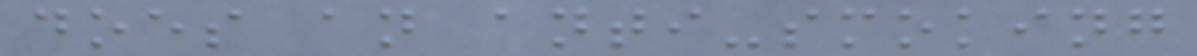does an anti-smoking
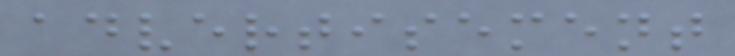advertisement
